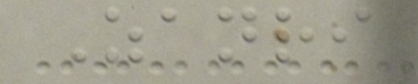Zanri
